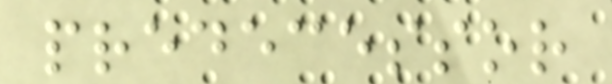predecessor
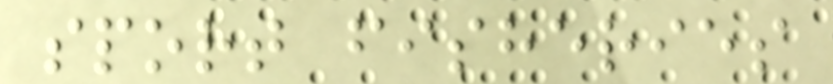sport fisheries
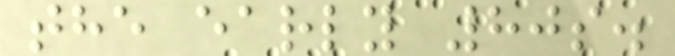the early 80s.
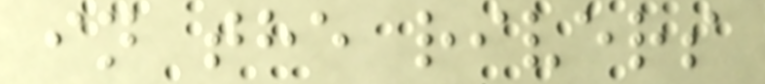in the rivers
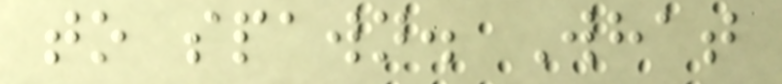to spawn. What
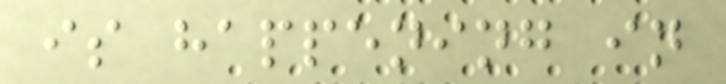is happening in
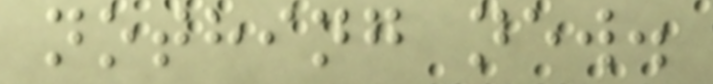nothing new.
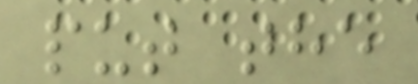put the
